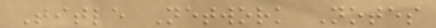Title Network Notes
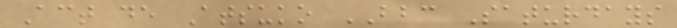Act de Atsuko BBC Saturdays
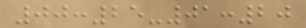00:25-01:20
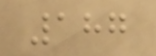187
